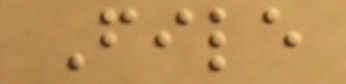File
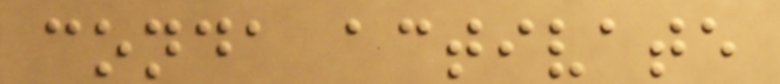conda activate
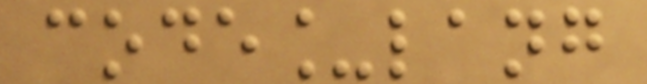code_lang
